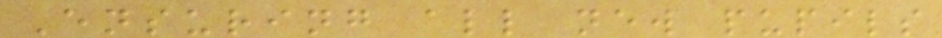Ensuring all new pupils
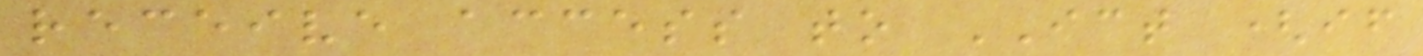receive access to ICT (if
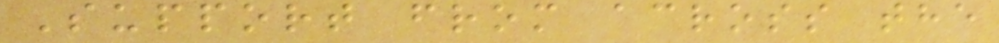Support from across the
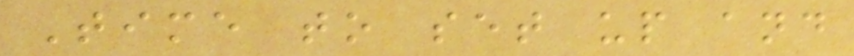Time to set up and
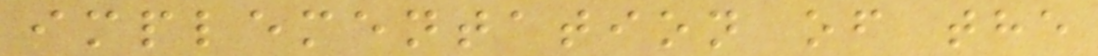implementation of the
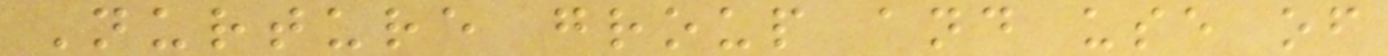Nurture group and use of
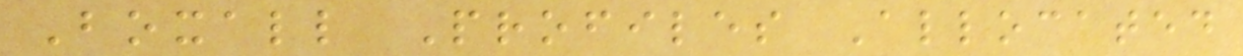Boxall Profiles Allocated
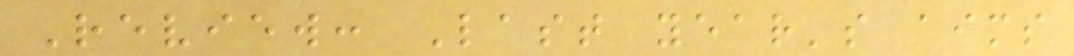Review: Last year's aims
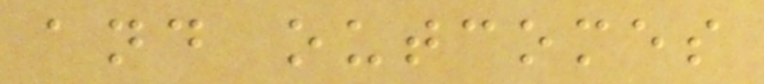and outcomes
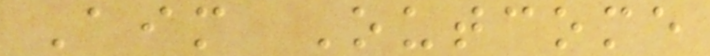Aim Outcome
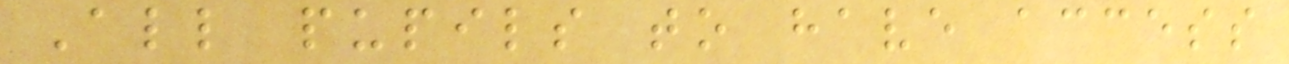All pupils to have access
